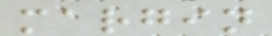margin
